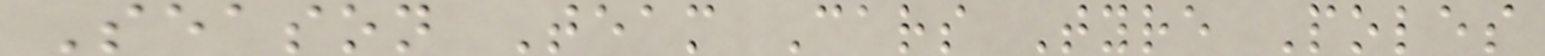Season Team Cars Tyre Poles
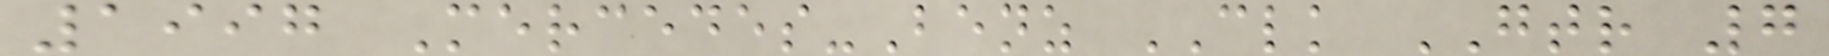1997 Mercedes-Benz CLK GTR 7
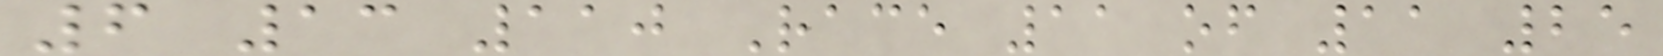6 13 110 Race 11 of 11 25
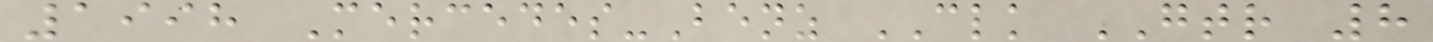1998 Mercedes-Benz CLK GTR 8
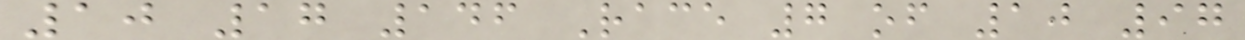10 17 146 Race 7 of 10 97
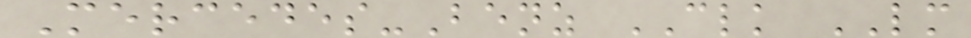Mercedes-Benz CLK LM
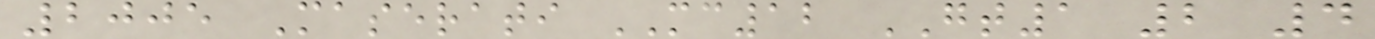2005 Maserati MC12 GT1 2 4
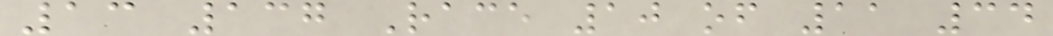13 137 Race 10 of 11 34
